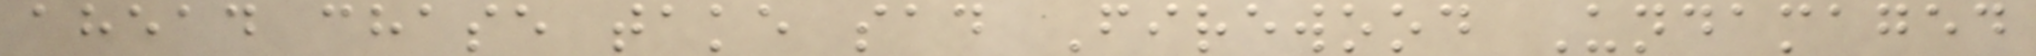ahead chase take sad Firewood Undamaged
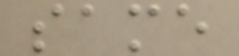same
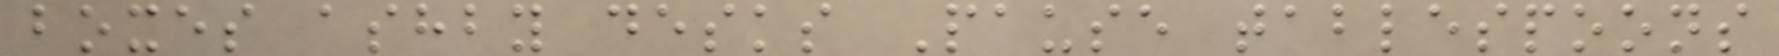boxes ashby desks Pause tablespoons
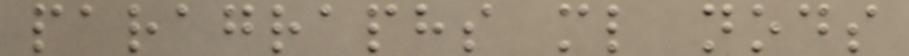paragraphs ml nods
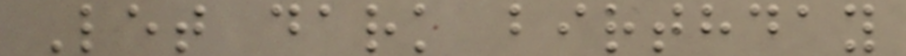Let dark birthday
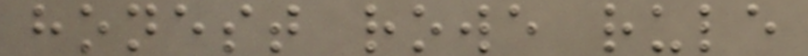honest rowe rule
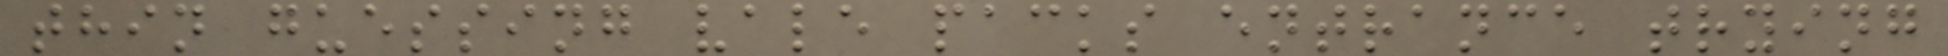thin guessing vale packs entrance trying
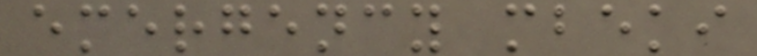emergency mbeki
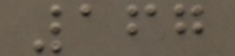167
